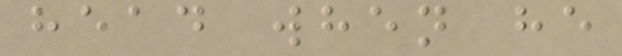head when he
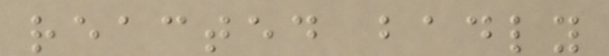reacted badly
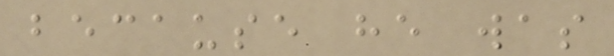because he was
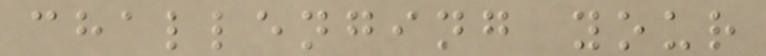challenging your
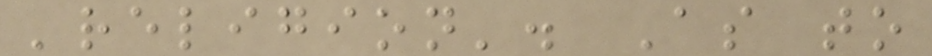'religion'. As to
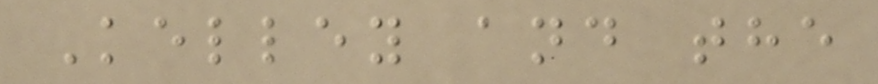Kelley and the
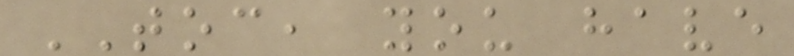TOC, you have
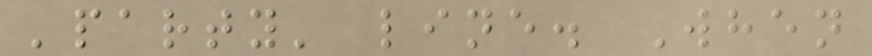'party' line. When
